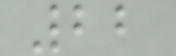22
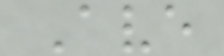Ave
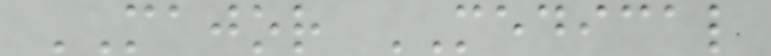MAJOR MEDICAL
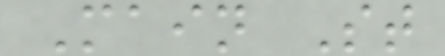Main St
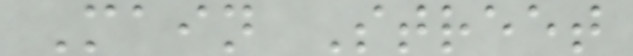Main Street
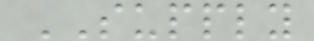SUPPLY
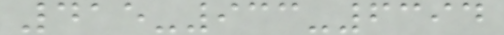415-933-6394
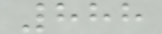888
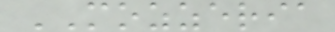MOZZERIA
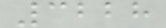3228
